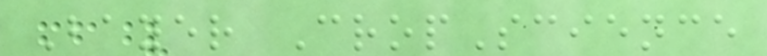Bayer CropScience
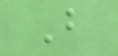B
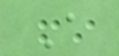A
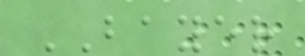BAYER
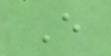E
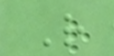R
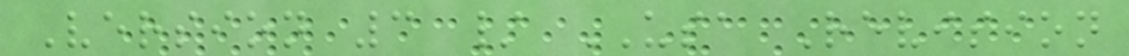Version 3 / USA Revision
